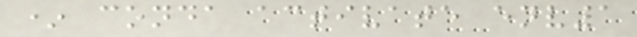* conda activate env1
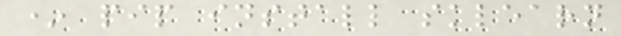* pip install sklearn
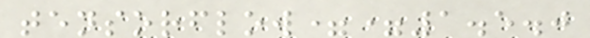tensorflow==1.5.0
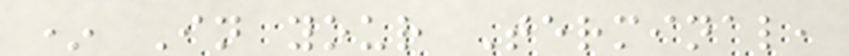* In your Terminal,
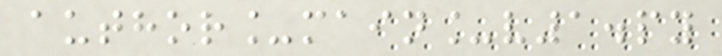author_main_v1.py
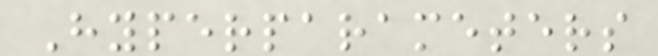Hyperparameters
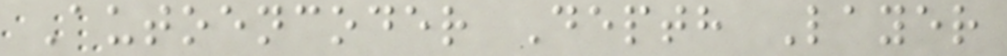Autoencoder Depth Layer
